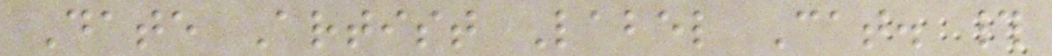Date Artist Label Cat. #
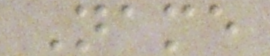Name
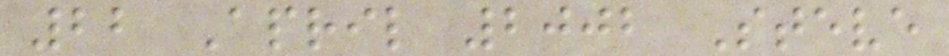22 April 2002 Steve
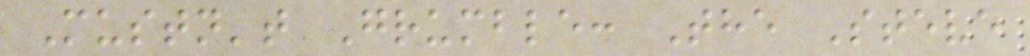Mustn't Grumble: The Steve
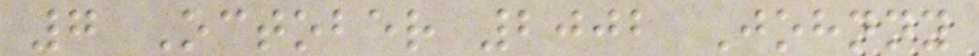7 October 2002 Johnny
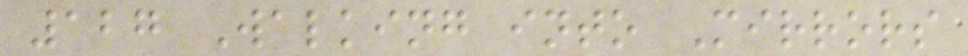127 Walking into Mirrors
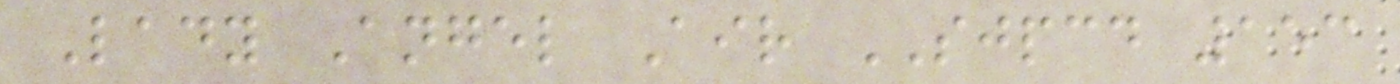Lady Angel Air SJPCD 153
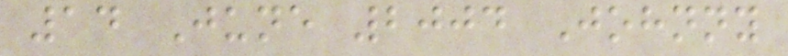14 June 2004 Johnny
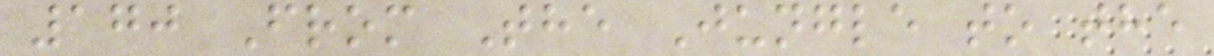170 From The Jungle to the
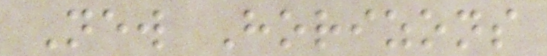New Horizons
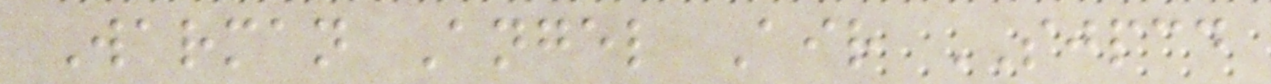Warman Angel Air SJPCD
